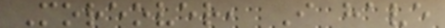Moreover, I have
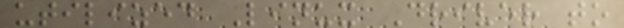utilized Linux Driver to
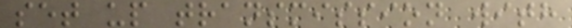set up transmission with
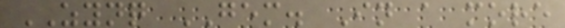ZYNQ GEM. In a more
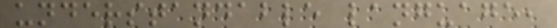understandable language,
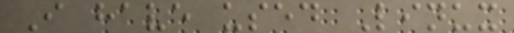I have used Linux
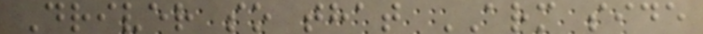Driver so that ARM side
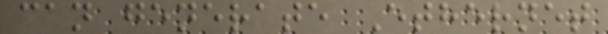can generate Ethernet
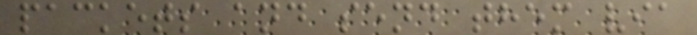packets and send them via
